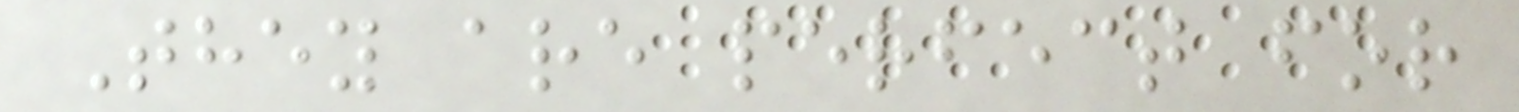They are perfect for
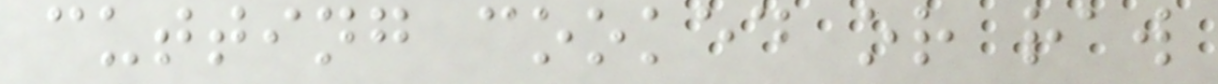cutting cooked or raw
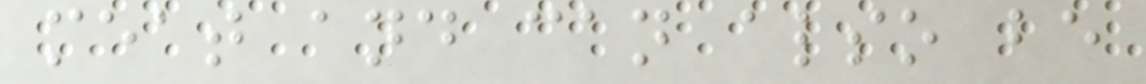meat and can also be
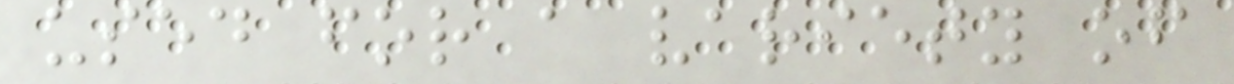used for a variety of
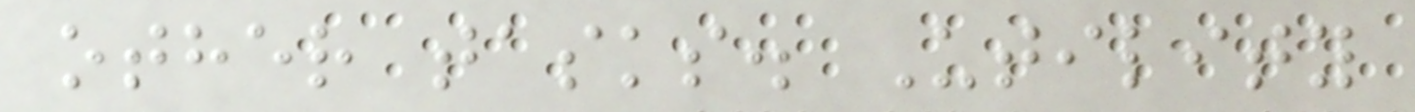other tasks. Utility
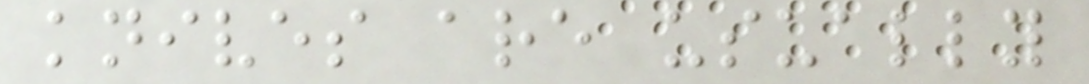knives are usually
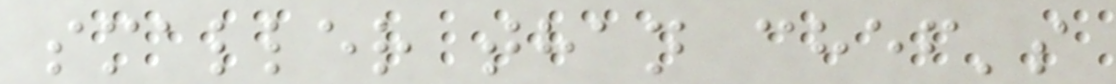smaller than chef's
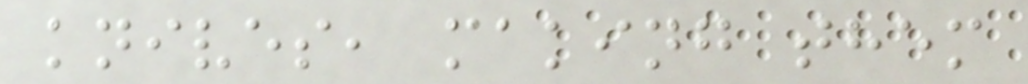knives, making them
